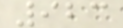923
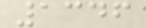1346
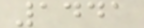1441
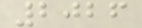2026
